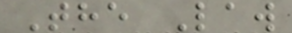The Law
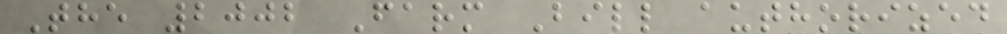The 2002 Farm Bill authorized
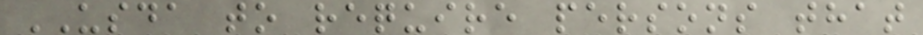USDA to require persons that
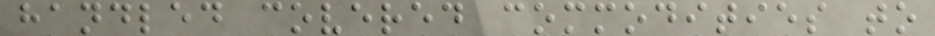handled covered commodities to
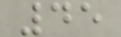45
